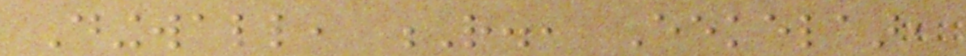Dingwall, R., Eekelaar,
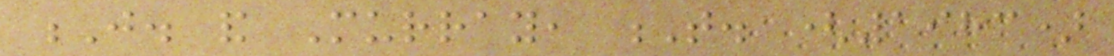J. and Murray, T. (1983)
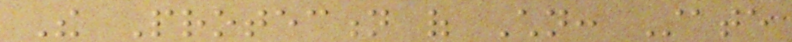The Protection of Children: State
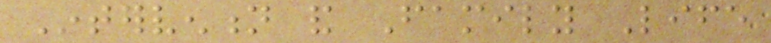Intervention and Family Life
